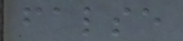false
